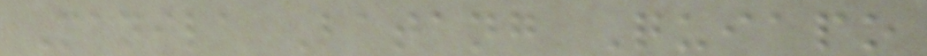Manila Batang Quiapo
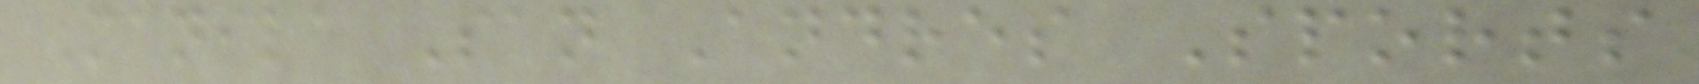Manila San Andres Sports
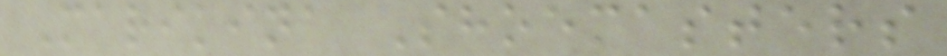Marikina Shoemasters
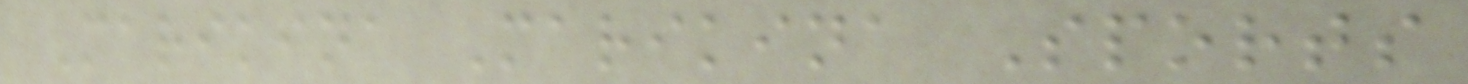Marikina Marikina Sports
